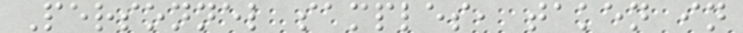Personnel samples, taken in
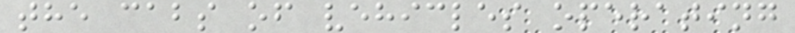the cabs of vehicles operating
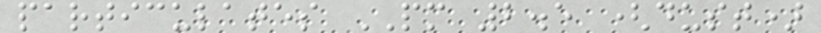particulates PM 2.5 (dust)
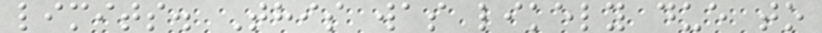limits. This was likely due to
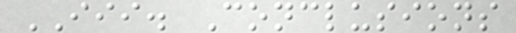III. Conclusions
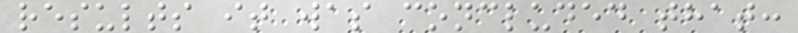results it was concluded that:
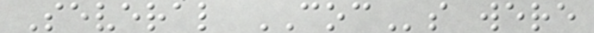Several COCs were
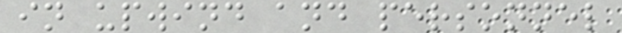in upwind and personnel
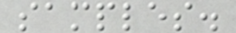samples.
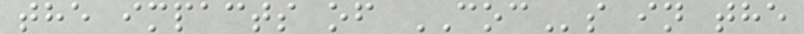the impacts of COCs in the
